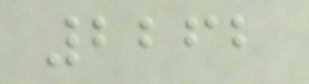2262
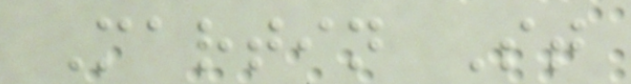Martin St
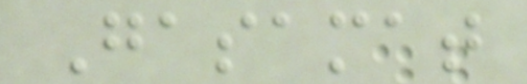Gasamat
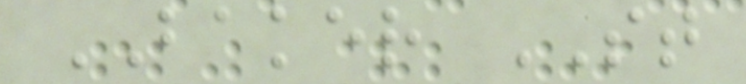BAKER ST
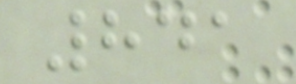841
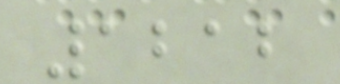1212
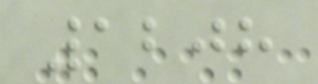1208
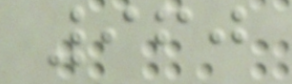960
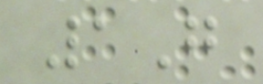1G
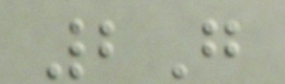2G
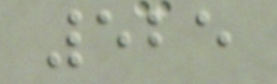525
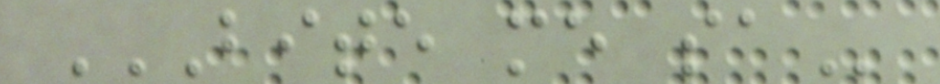BITE ME SA
